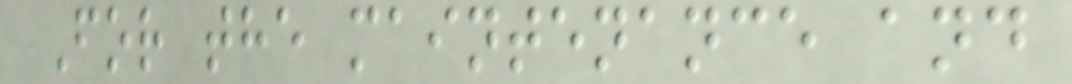For the maintenance and
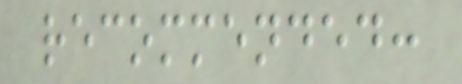recommended:
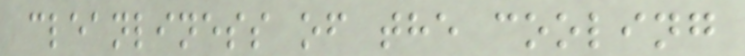cleanliness of the cooling
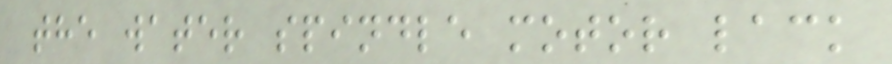the water spindle motor lack
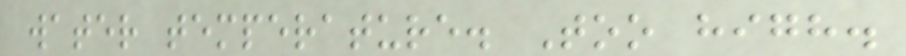water temperature. Too high.
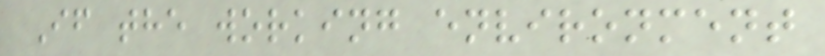If the working environment
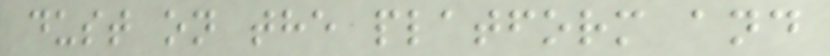dust on the platform and
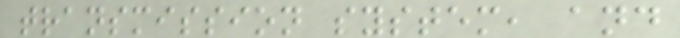transmission system, and
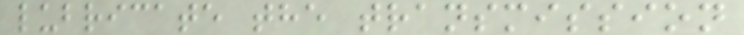lubricate the transmission
